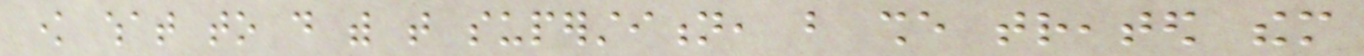know what to do with that superstition, but she treated them
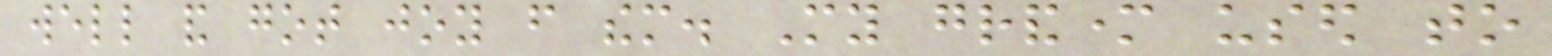well and got joy from them. My grandmother used to
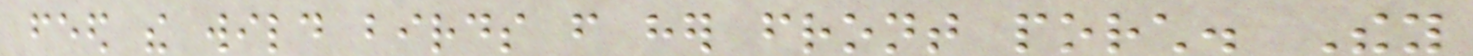feed the wild birds from her front porch. They
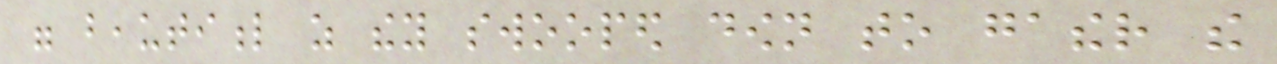were beautiful as they swooped down to gather the
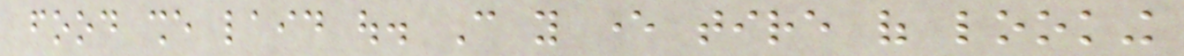food she laid out. Can you ever tire of looking
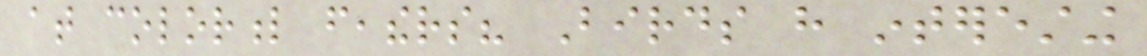at colorful feathers? Birds have interesting
